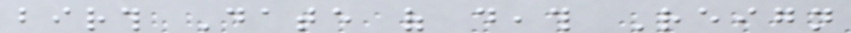birth Date of death Reign
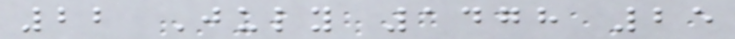22 July 1478 25
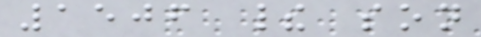1506 their son
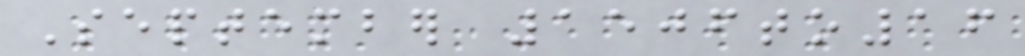September 1506to16
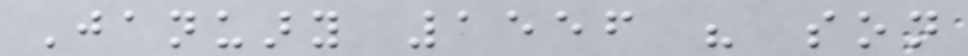January 1556 his son
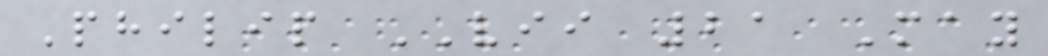Philip VII 21 May
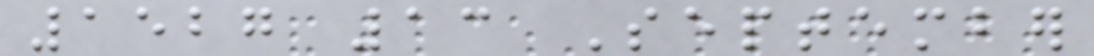1527 13 September
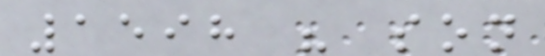1598 his son
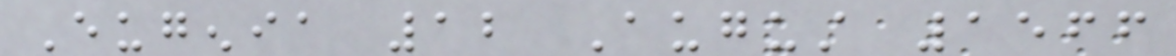Eugenia 12 August 1566
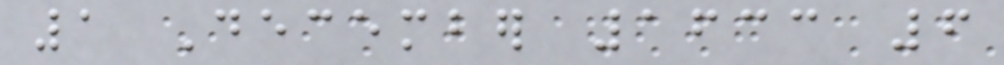1 December 1633 6
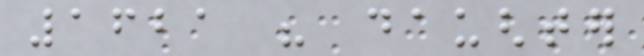1621 his daughter
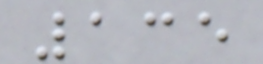135
